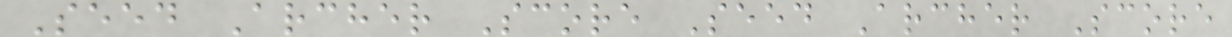Seed Archer Score Seed Archer Score
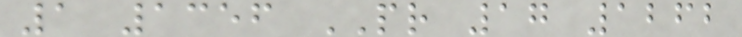1 1356 PR 17 1262
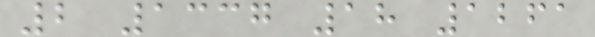2 1337 18 1261
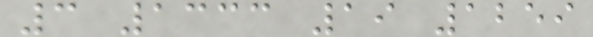3 1333 19 1259
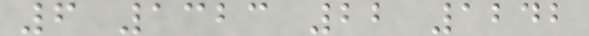6 1323 22 1242
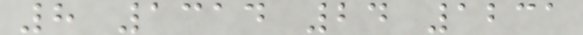8 1314 24 1231
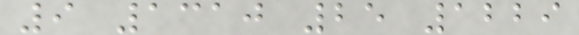9 1310 25 1229
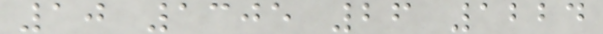10 1305 26 1224
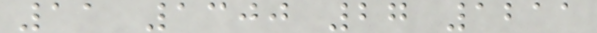11 1300 27 1211
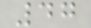47
